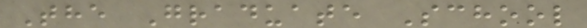The Graduate School
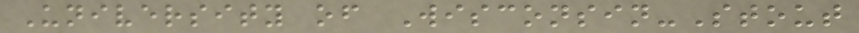University of Wisconsin-Stout
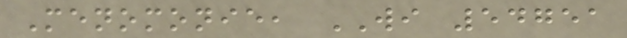Menomonie, WI 54751
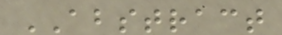ABSTRACT
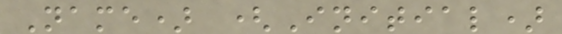Name) (Initial)
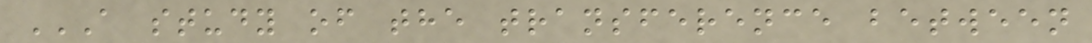A STUDY OF THE TRANSFERENCE BETWEEN
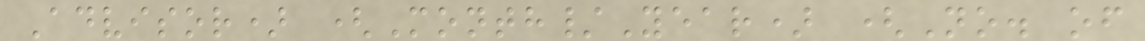Advisor) (Month/Year) (No. of
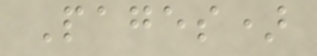Pages)
